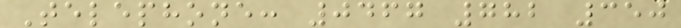Telephone: 0467 782 350
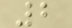2
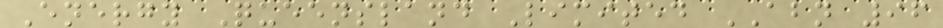Energy Queensland Limited ABN 96
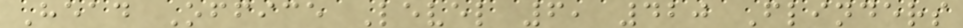Head Office Level 6, 420 Flinders
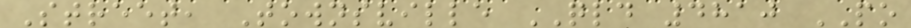Street, Townsville QLD 4810 PO
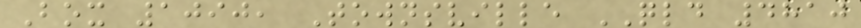Box 1090, Townsville QLD 4810
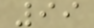99
